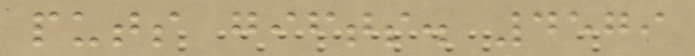puts gifts. 4579
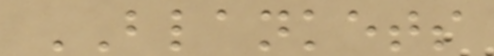BLANKETS
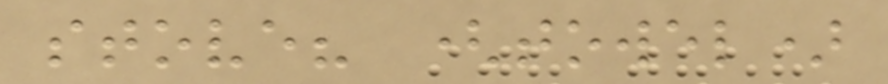stove? (towel)
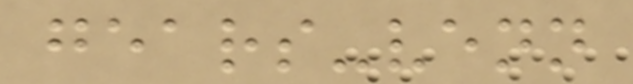gears-venn
